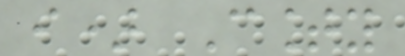i) County
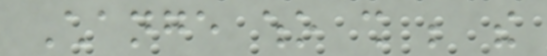Change who shall be the
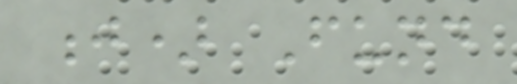j) Fund
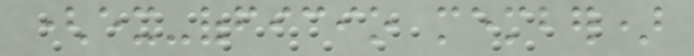(ex-officio member)
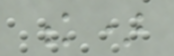k)
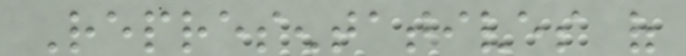Representatives of
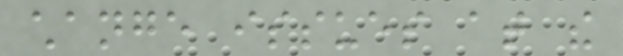change issues at the
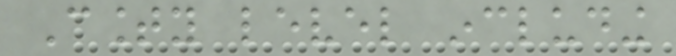County level including
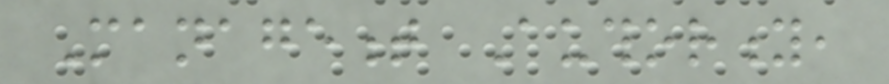Management Authority,
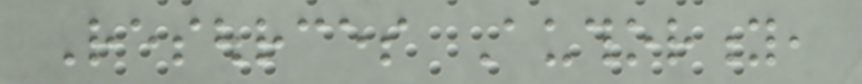Resources Authority,
